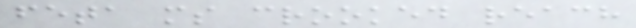feta ms crooked reach
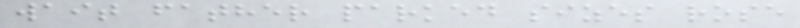wait father parked sizes rose
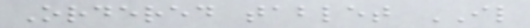Ordered tablet IL
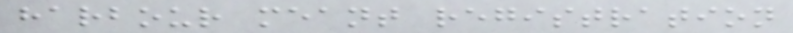harbour meant registration
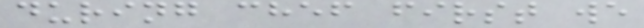during chef first we
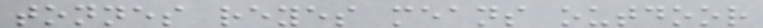tonnes reyes means outdoor
